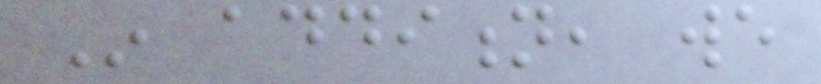In addition, we
